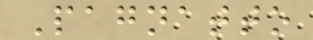Pagnatto
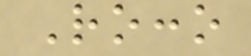Rocco
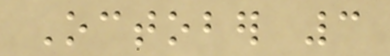October 3
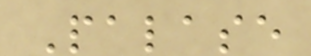Palase
